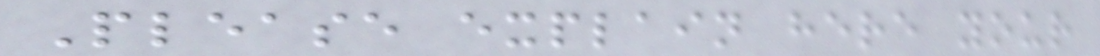Please explain here your
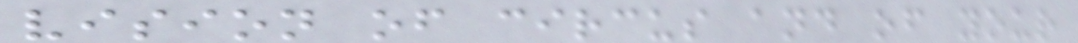vision of circus and of your
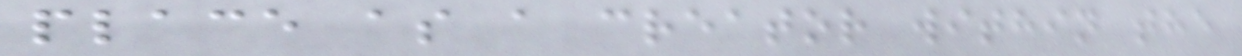place as a creator within the
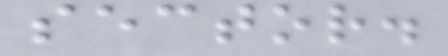sector.
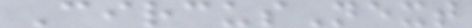CircusNext
